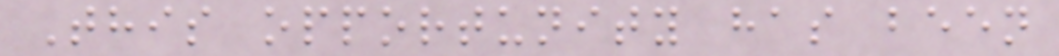This opportunity has been
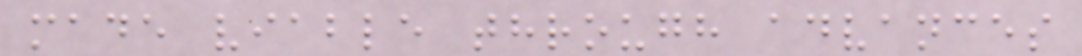made viable through advances
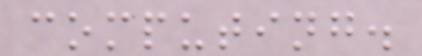computing.
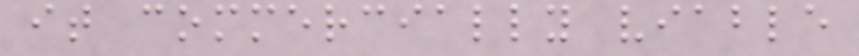it commercially viable
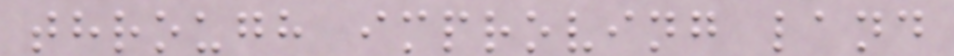through improving land
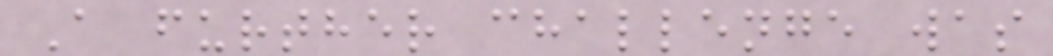A further challenge was
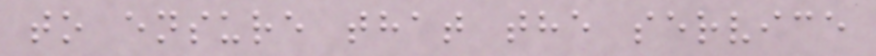to ensure that the service
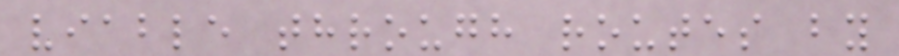viable through routes by
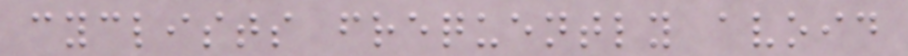cyclists frequently avoid
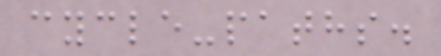cycle-paths.
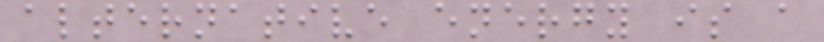alternative energy is a
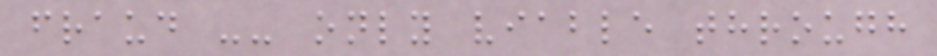fraud -- only viable through
